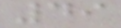49
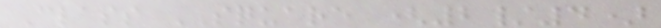Class SQUARE (2/4)
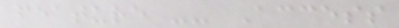feature -- Access
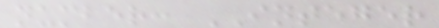number: INTEGER
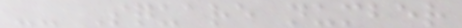-- Square number
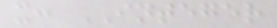x: INTEGER
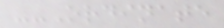--Ordinate
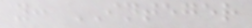y: INTEGER
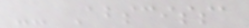-- Abscissa
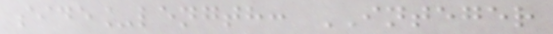side_length: INTEGER
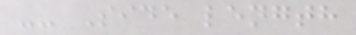-- Side length
